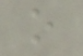o
